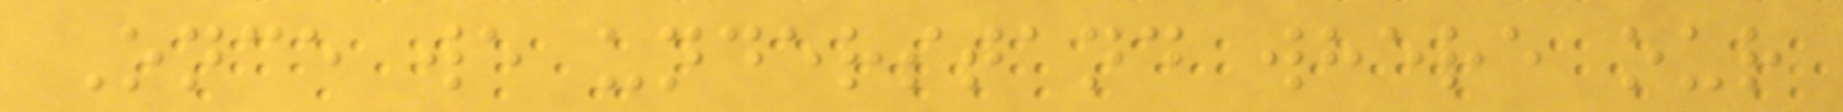Once we understand where our
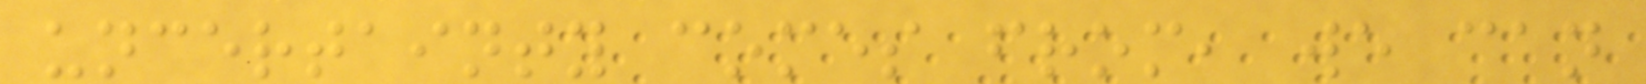uncertainty comes from, we can
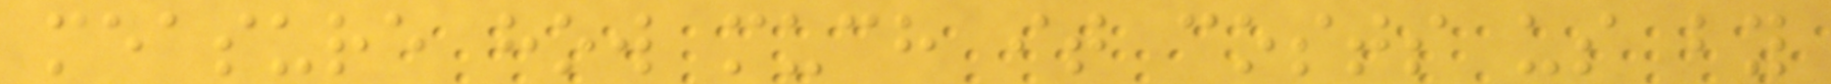measure how much it costs us by
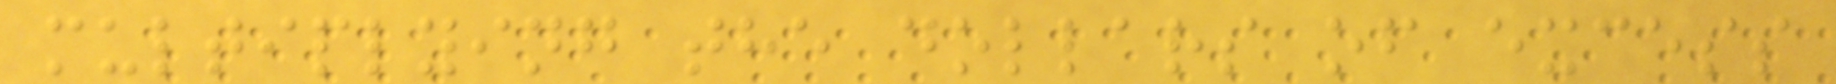multiplying the dollars of excess
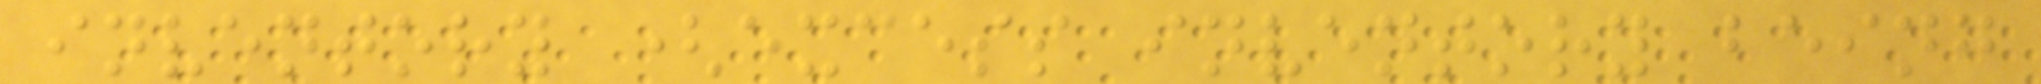inventory (excess inventory being
